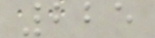225
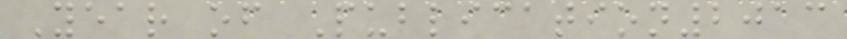Year of Publication2013
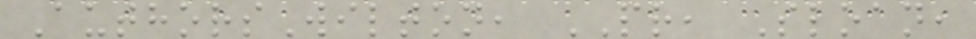AuthorsWilton, PR, Sloan,
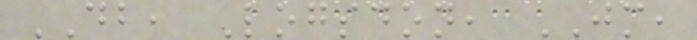DB, Logsdon, JM,
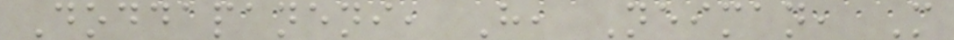Doddapaneni, H, Neiman, M
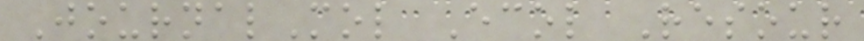JournalMol Ecol Resour
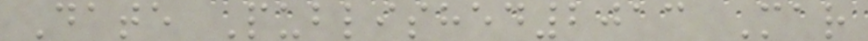Date Published2013 Mar
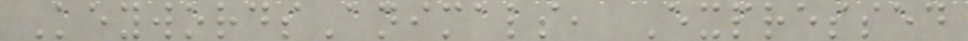KeywordsAnimals, Expressed
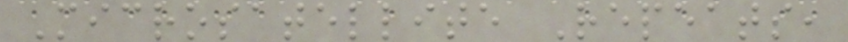Microsatellite Repeats,
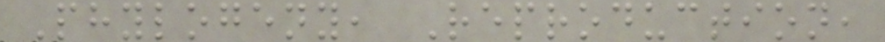Phylogeny, Reproduction,
